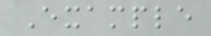Example
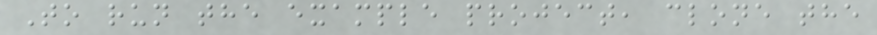To run the example project, clone the
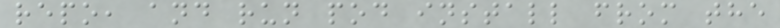repo, and run pod install from the
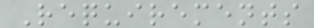Requirements
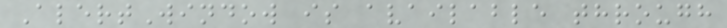AlertWindow is available through
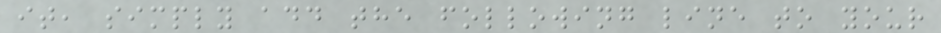it, simply add the following line to your
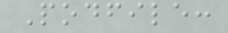Podfile:
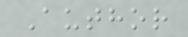Author
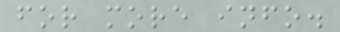for more info.
